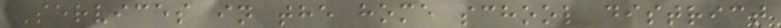Services in the home school district
